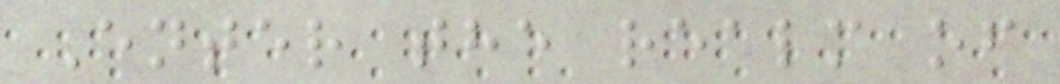Enter the realm of
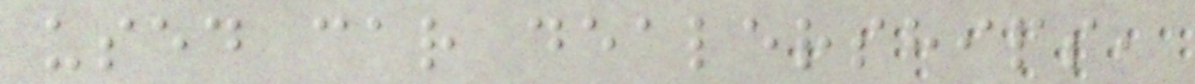used car dealerships,
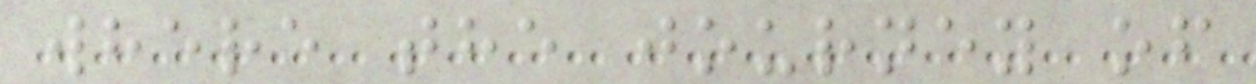where the journey of
